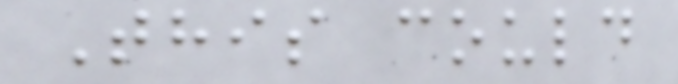This could
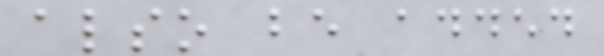also be added
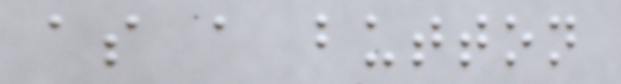as a button
